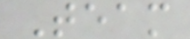Team
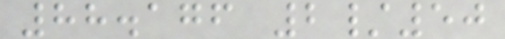88.176 2/50
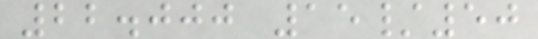22.000 15/50
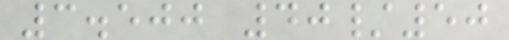3.500 40/50
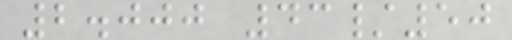2.000 43/50
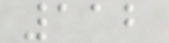112
